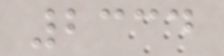2334
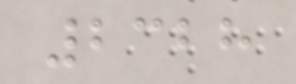2328
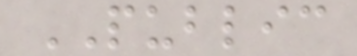PUBLIC
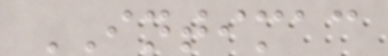INTIMAC
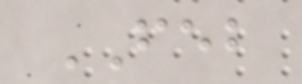FEB
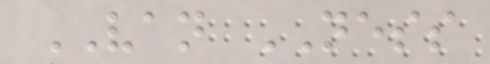VAN NESS
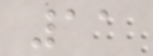11
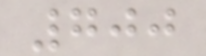700
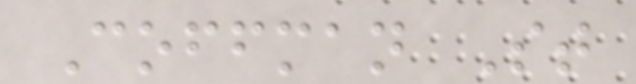Coffman St
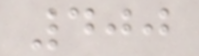400
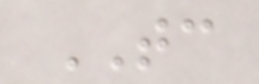TC
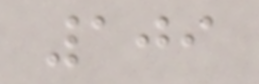109
